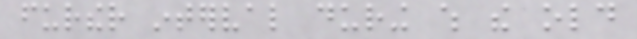further interval during which the old
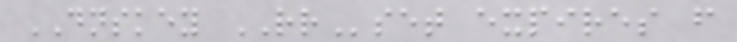DNSKEY RRset expires from
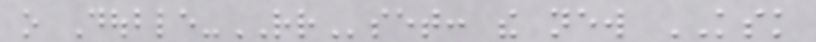o Double-RRset: the new KSK
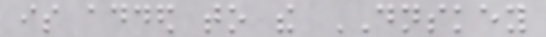is added to the DNSKEY
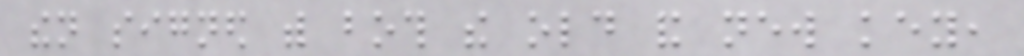then signed with both the old and new key,
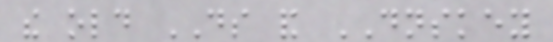the old DS and DNSKEY
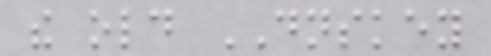the old DNSKEY
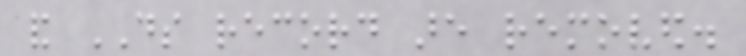and DS record are removed.
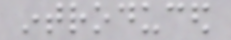introduced
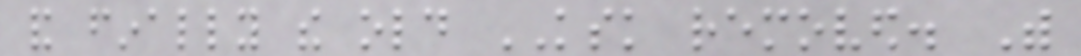and finally the old KSK removed. With
